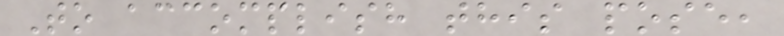To accomplish this pose,
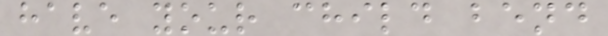have your child bend
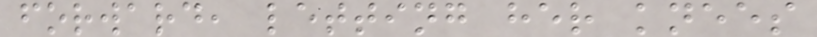forward, letting her knees
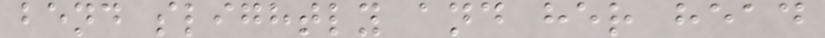bend slightly and her head
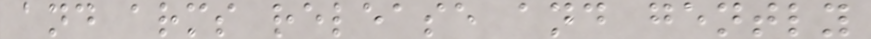and arms release and gently
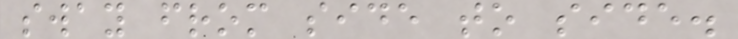sway from side to side.
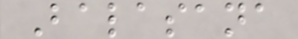Balasana
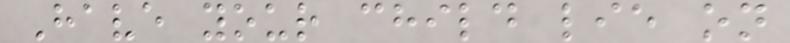Have your child lie on
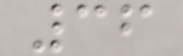36
